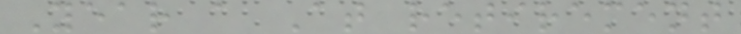Year a At retirement
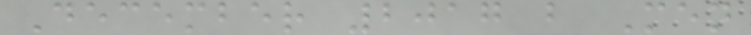December 2017 b Men
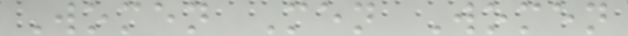Women Men Women
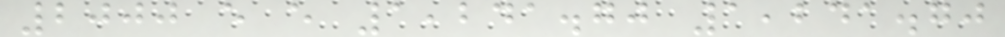2000 e e 1,241.70 1,241.70
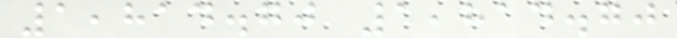1,814.70 1,814.70
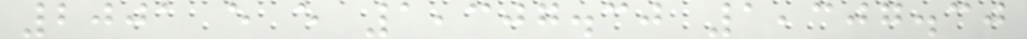2001 e e 1,307.30 1,307.30
